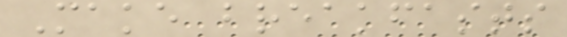Make breakfasts
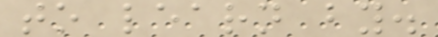to learn by.
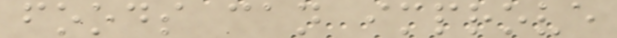foods can improve
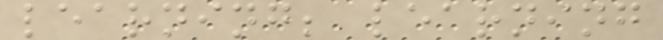learning; learning
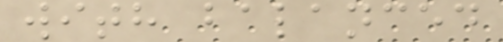with balanced
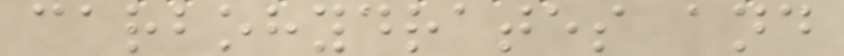carbohydrates and
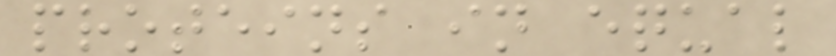proteins in equal
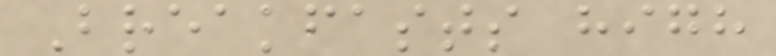Breakfasts high
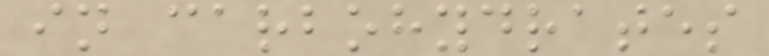in carbohydrates
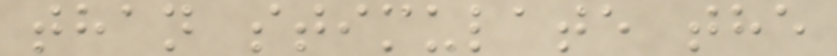than stimulate the
